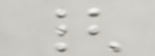{
